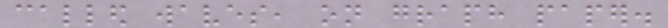called waves, on graph paper.
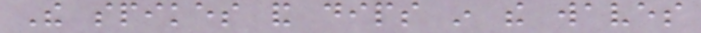The spikes and dips in the waves
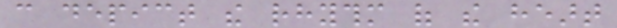can depict the rhythm of the heart
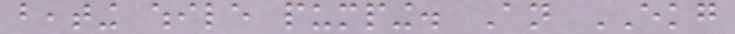beating while pumping. An EKG
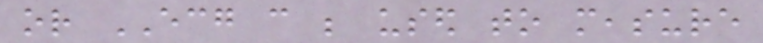or ECG can be used to measure
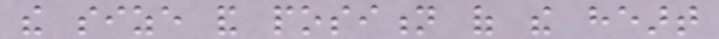the size and position of the heart
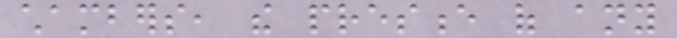chambers, the presence of any
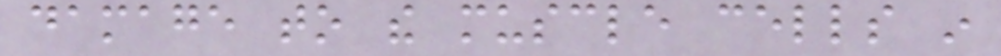damage to the muscle cells in
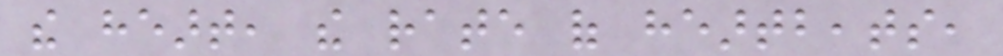the heart, the rate of heartbeats,
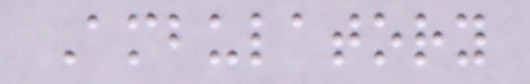Ambulatory
